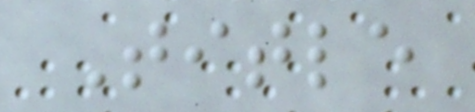Title
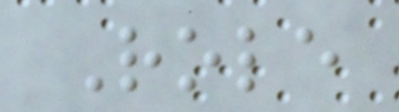Role
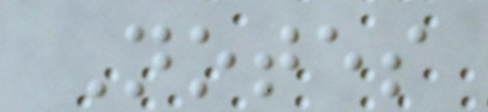Notes
